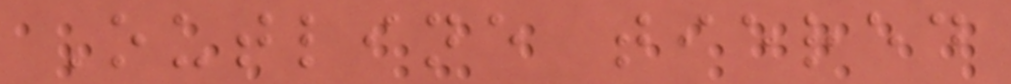Outline tiered
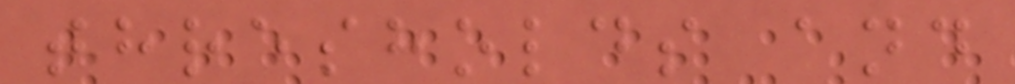thresholds and
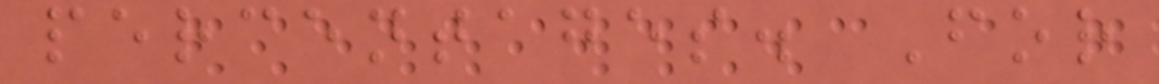percentages. For
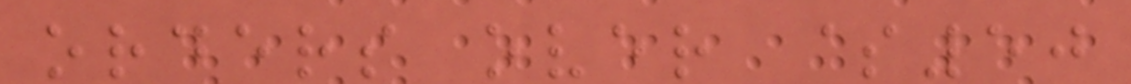orders over $50
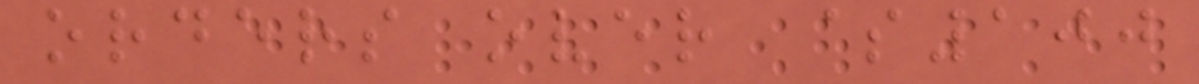orders over $100
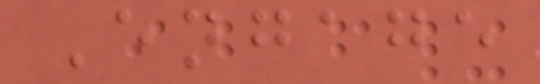Engage
